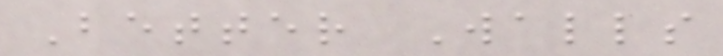Better Walls
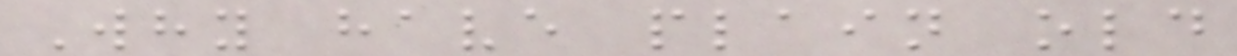Why have plain old
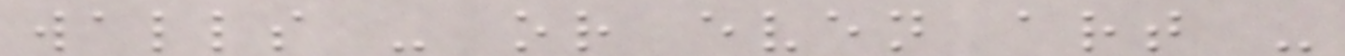walls - or even art -
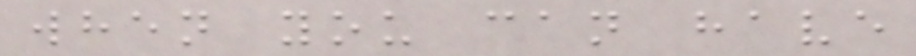when you can have
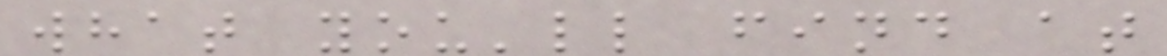what you'll find at
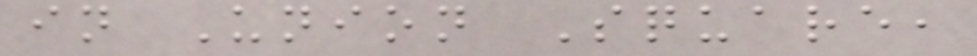in Union Square,
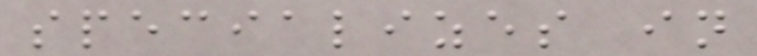specializes in
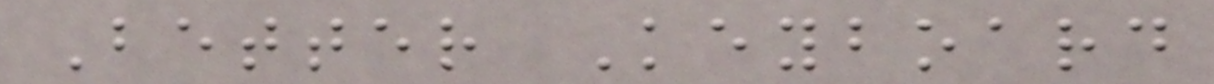Better Keyboard
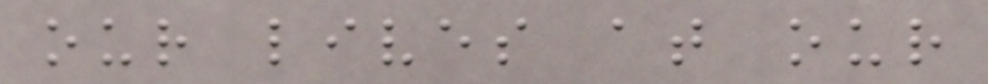our lives at our
